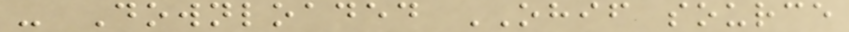- Downloaded OHIF source
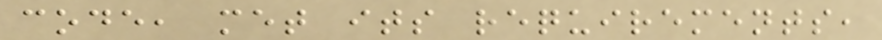code, met its requirements,
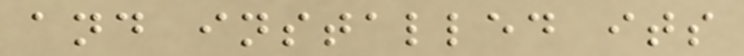and installed its
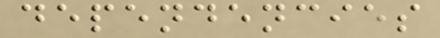dependencies
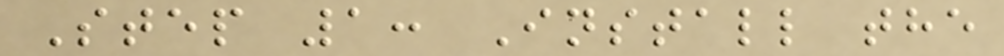Step 1: Install the
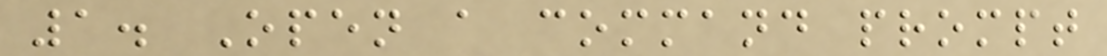1. Open a command prompt
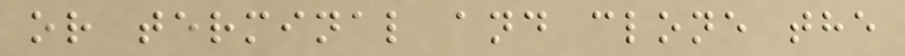or terminal and clone the
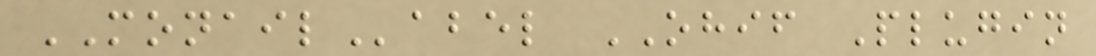MONAILabel OHIF Plugin
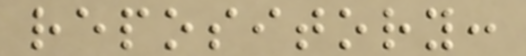repository:
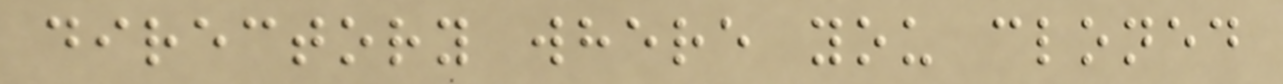directory where you cloned
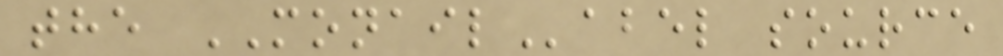the MONAILabel source
